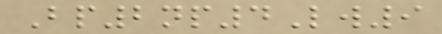Bp2np4Lw9
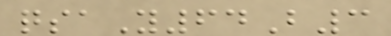qsaY64B3
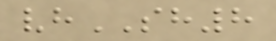vhSH8
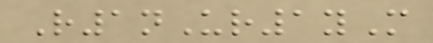R1nUr1yM
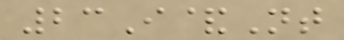23I&Nt
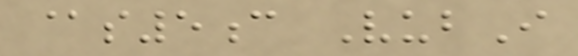@s5c VubI
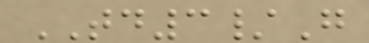TD3/G
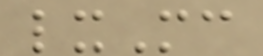lxMc
